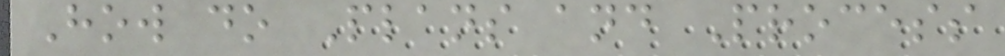How do Plans and Process
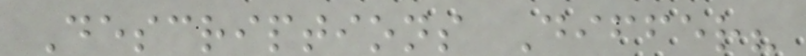Descriptions Differ?
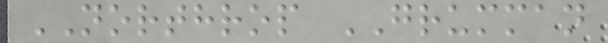NORTHROP GRUMMAN
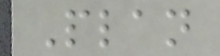Plan
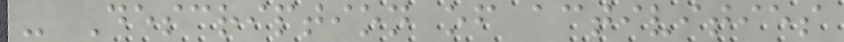- Description of activities
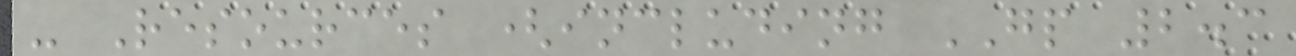- Resources (including GP 2.3
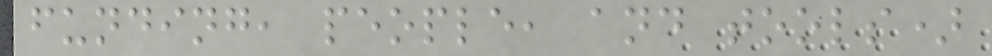funding, people, and tools)
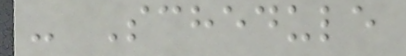- Schedule
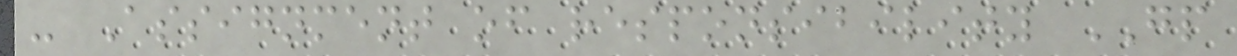- Assignment of responsibility GP
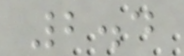2.4
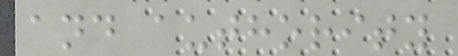and authority
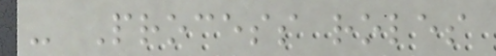- Process roles
